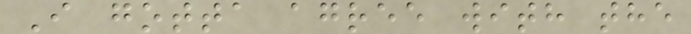I gotta agree with the
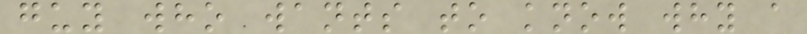guy who wants to know why a
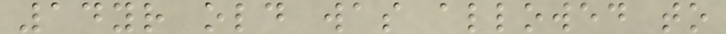14yr old was allowed to
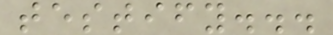testify...
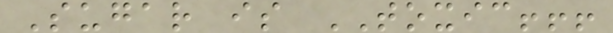Sugar is TOXIC!!!
